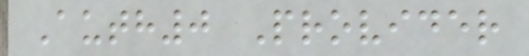Auth0 Provider
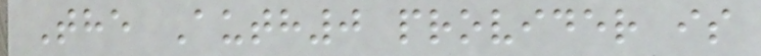The Auth0 provider is
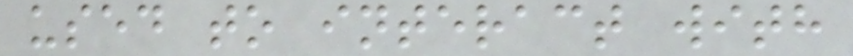used to interact with
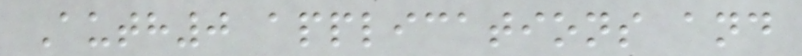Auth0 applications and
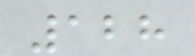128
